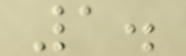1.
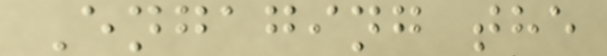Engaging the
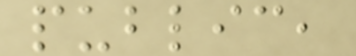public,
